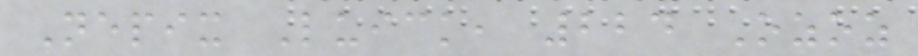Nepix Luick, 224 Ozoz
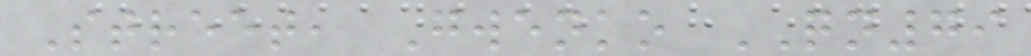Street, Gwenko QN79
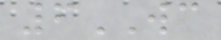6WC
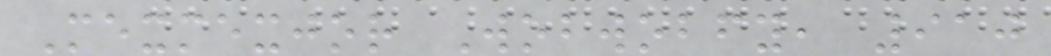Mexmexjor Wobwobfy, 910
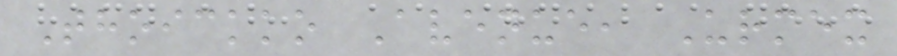Thoickko Avenue, Urmex
